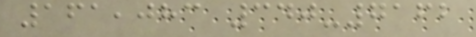161,083 340-7162
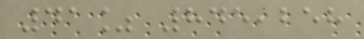41% 845,258
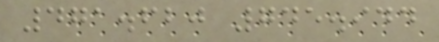471.620 745.944
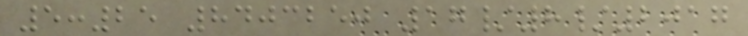5:25 8403250 17/8/2017
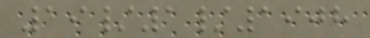19/1/1908
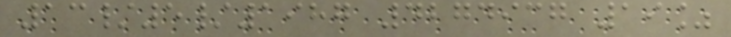13/5/1987 4274937 19%
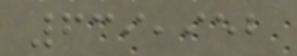639,952
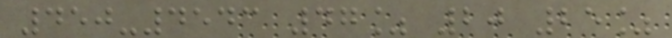450-4543 47% 20 25%
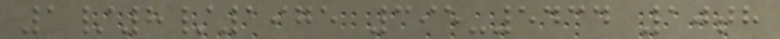1/8/1975 395-5434 10th
